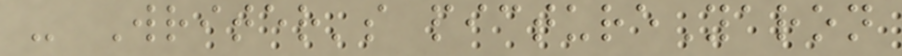- Writer's pictureYaron
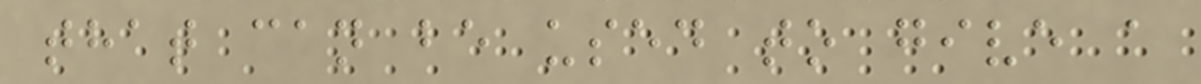that can be used to give a
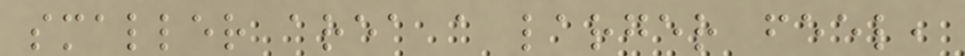smaller area a larger feel,
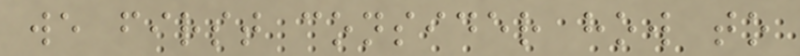we first consider how to
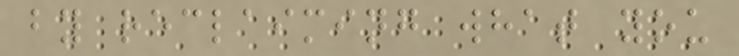by reclaiming what you
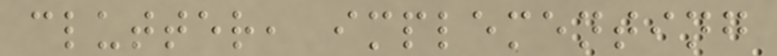clutter, implementing
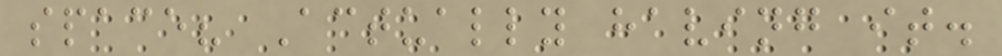space? Actually having it.
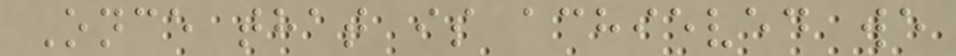Once that is achieved we
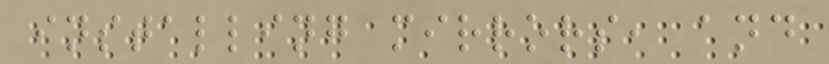installing mirrors, and
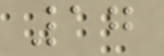17
